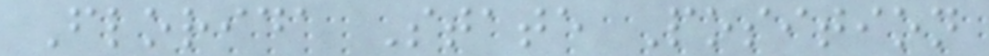Florida State Position
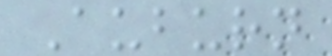Auburn
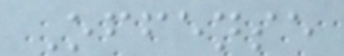Offense
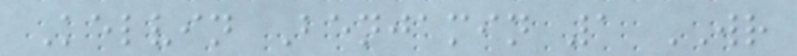Kelvin Benjamin 1 WR
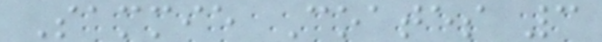Sammie Coates 3
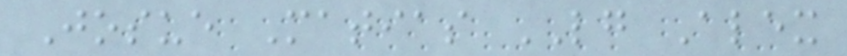Josue Matias LG Alex
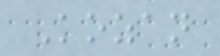Kozan
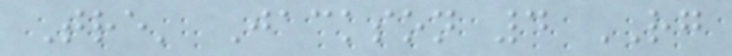Tre' Jackson 4 RG
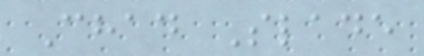Chad Slade
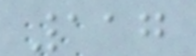117
